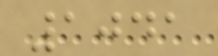1041
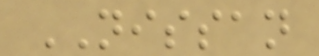NISSAN
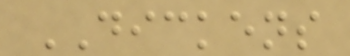DICKENS
